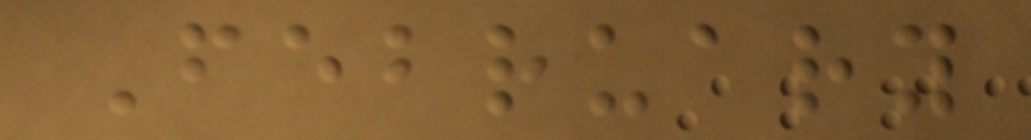February
